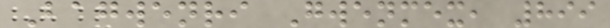Bagwenri Gwenmex, 899
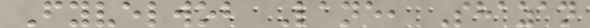Fyvelwob Lane, Shazan
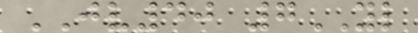JV40 7YL
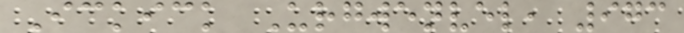Ickick Urgwenvel, 973
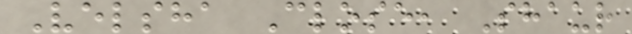Velsha Close, Shaur
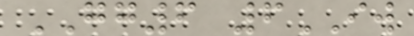GG6 6IW
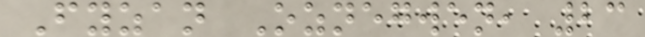Fyzan Oznegwen, 23
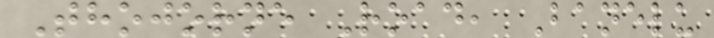Thojorne Road, Banelu
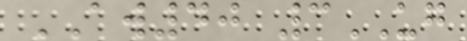AW40 3UG
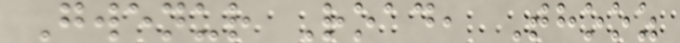Gwenur Road, Thooz
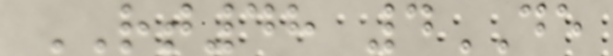RT48 4DE
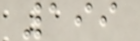199
